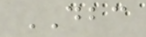DBC
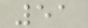51
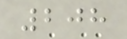208
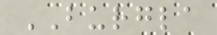BURGLA
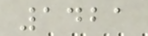1421
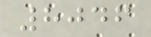8046
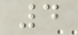4
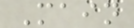Main
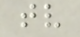tv
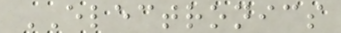ELECTRONICS
